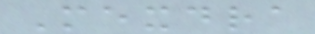Mexdra
